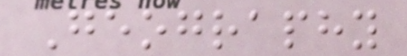Geography
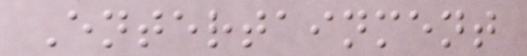Entertainment
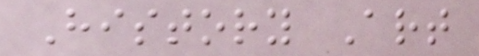History Art
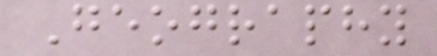Geography
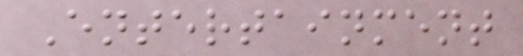Entertainment
